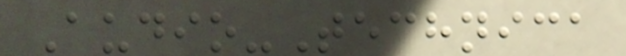Audio-Technica
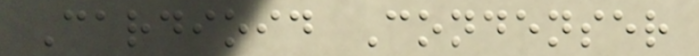Cardioid Condenser
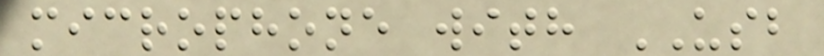microphone with USB
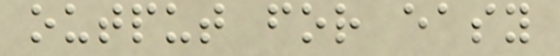output for easy
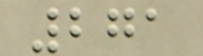271
